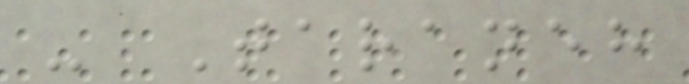- Taraneh
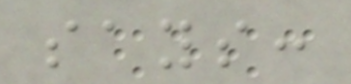says:
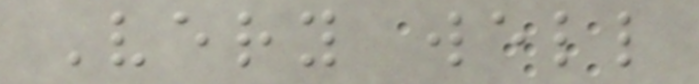Very well
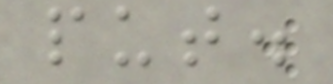put.
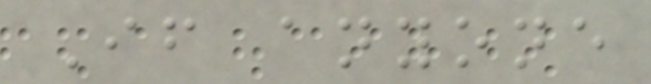If anyone
